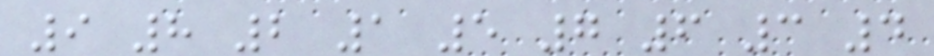9 8 2 1 5 7 6 3 4
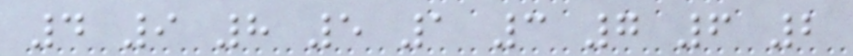4 9 8 5 1 3 7 6 2
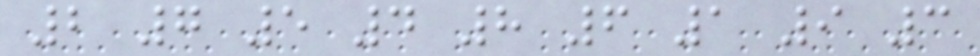2 7 5 4 8 6 1 9 3
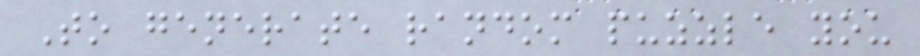To generate random puzzle you
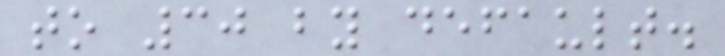to 30 by default.
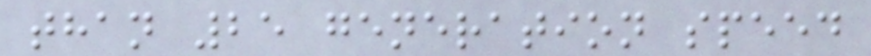than 25 generation speed
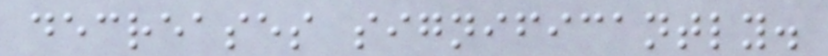decreases significantly.
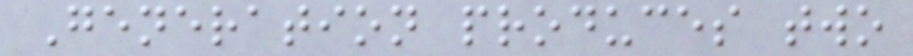Generation produces two
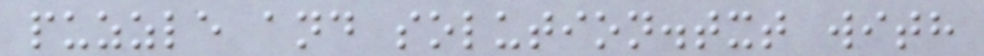puzzle and solution.txt with
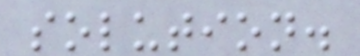solution.
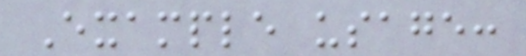Example usage:
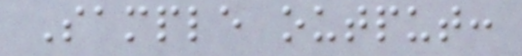Sample output:
